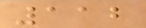112
